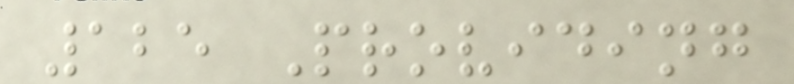125 Providing
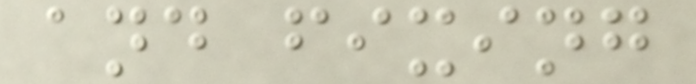and fixing
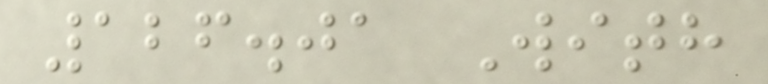126.01 With
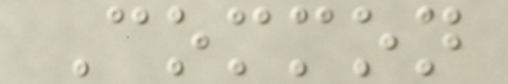Common
